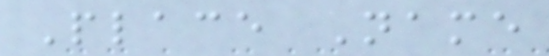Place Name
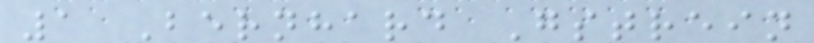1 Bernhard Gstrein
